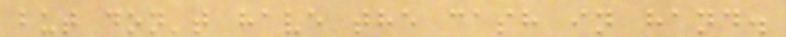but don't have the cash in hand.
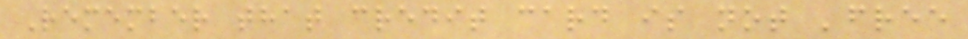Remember that credit card is not 'free
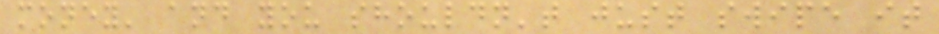money' and you shouldn't just swipe it
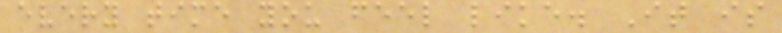every time you feel like. It is
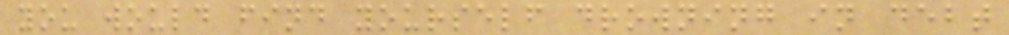you would find yourself drowning in debt
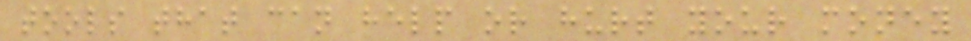tools that can help or hurt your money
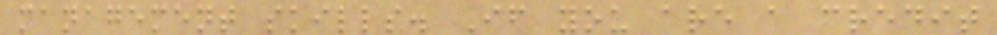management skills. If you are a credit
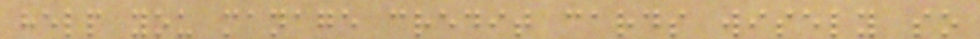help you manage credit cards wisely so
